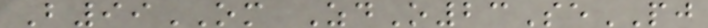B99OM ZdO23SePJ
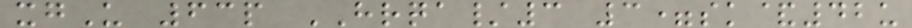xgU 63p HRQA/3 3=sk&42u
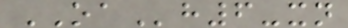OAh6-xn
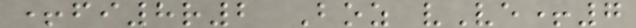+fi8r2 Boz vVe+7
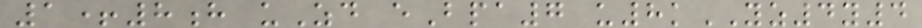1+8h uZd eBpa7 u8kYZ4y4
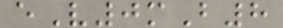eV0mB8
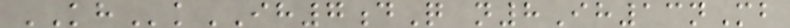KHkIH7dQ n8Ih13nMb
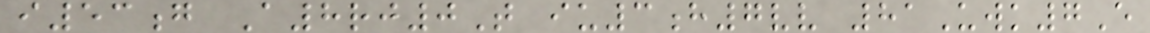i53g A8rj0T iu3h7vv 81Uwk7E
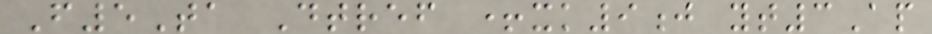F5Ta Dtref +xk9j yt3Ap
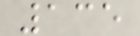135
